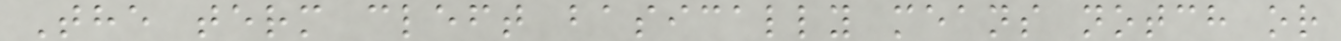The term cleft basically means notch or
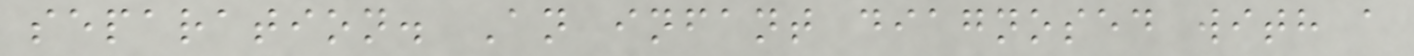separation. An infant diagnosed with a
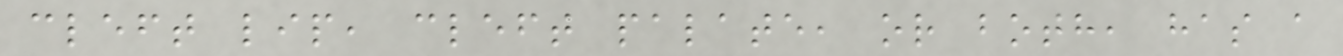cleft lip, cleft palate, or both, has a
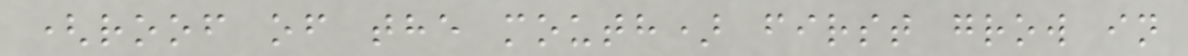(roof of the mouth) first grow in
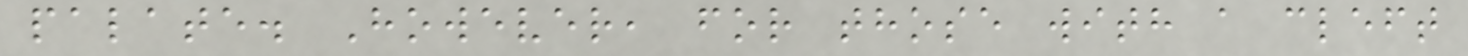palate. However, for those with a cleft
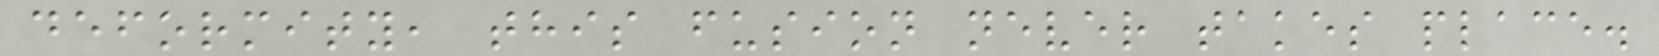deformity, this fusion never takes place.
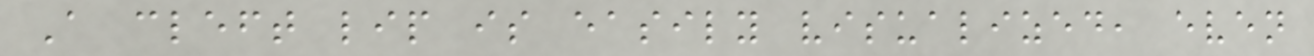A cleft lip is easily visualized, even
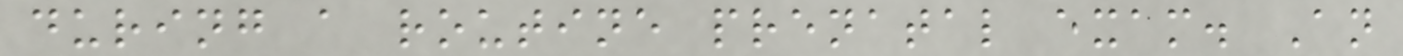during a routine prenatal exam. An
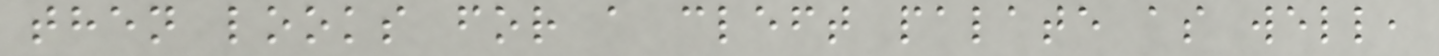then looks for a cleft palate as well,
